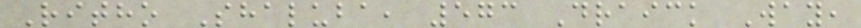Ritho Shaluba, 573 Draick Way,
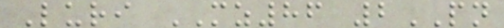Luri MZ86 2PN
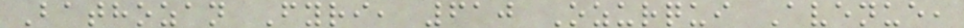Bathozan Fyri, 610 Ozurqui Avenue,
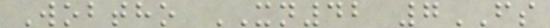Wobtho XN42 7FS
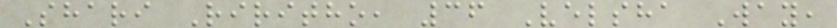Shari Riritho, 36 Velsha Way,
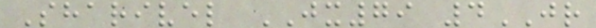Sharivel JX79 4JR
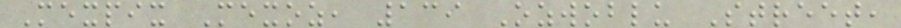Mexpix Mexoz, 139 Ozwoblu Street,
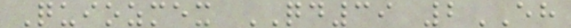Quiozmex QD39 2EH
